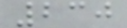230
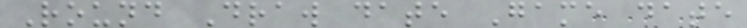Round Draw date Game date
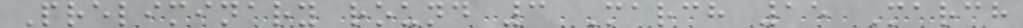Preliminary round 3 March 15 March
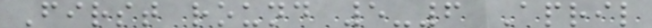First round 5-6 April
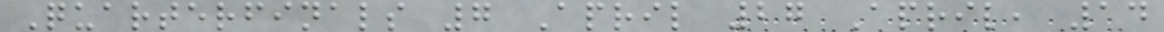Quarterfinals 7 April 27 April, 14
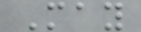May
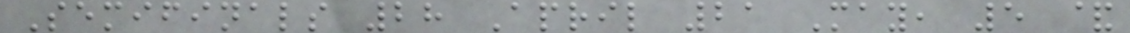Semifinals 28 April 21 May, 5 &
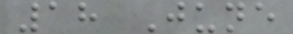18 June
